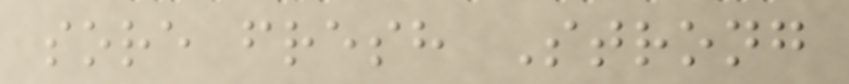sore fresh Strong
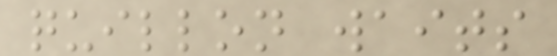quillon waits
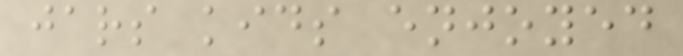jars kids enjoyed
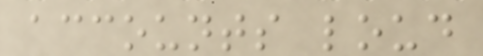accounts loud
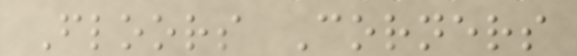Floors Corners
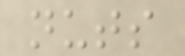nuts
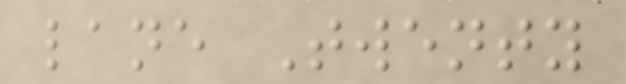lane Twenty
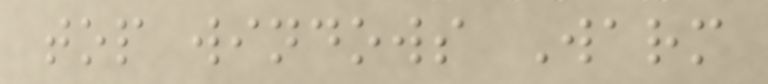top windows Warm
